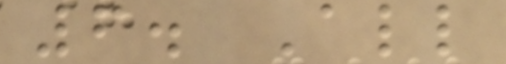6. All
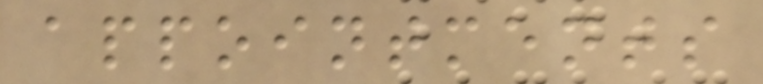appointments
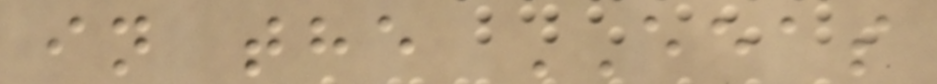in the EEAS
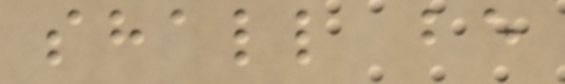shall be
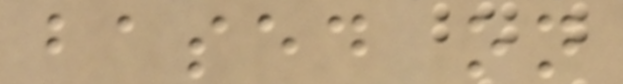based on
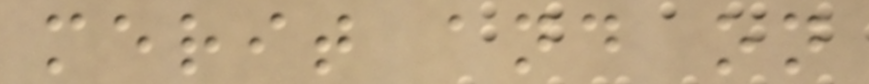merit and on
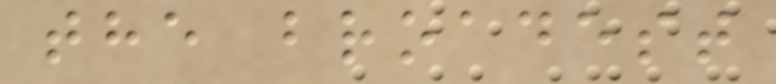the broadest
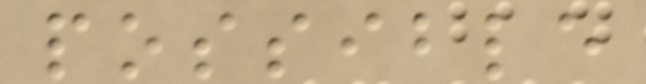possible
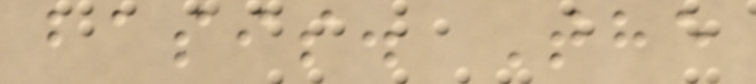basis. The
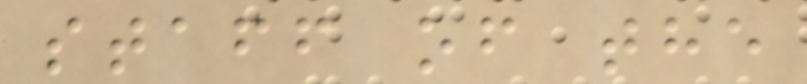staff of the
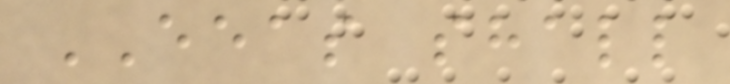EEAS shall
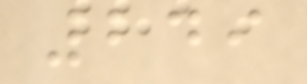249
